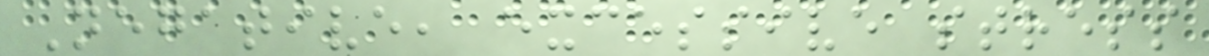Negative, excessive stress
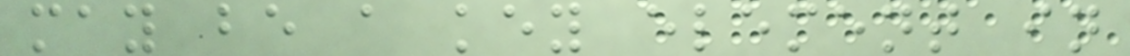may be a key element in
